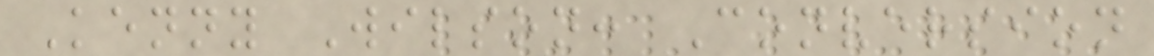Kenny Wilson: Conversion
